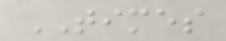TIMES
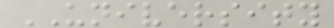UNIVERSITY
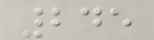245
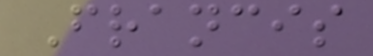Francis
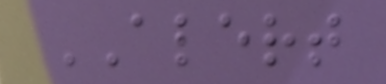ALERT
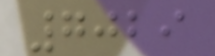7029
